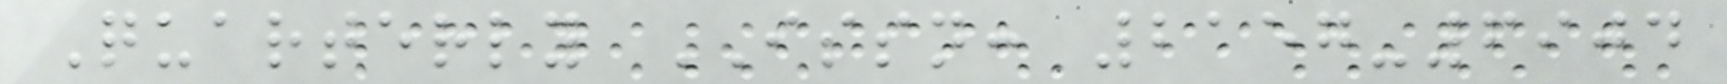Quarterly ISSN: 2157-6904
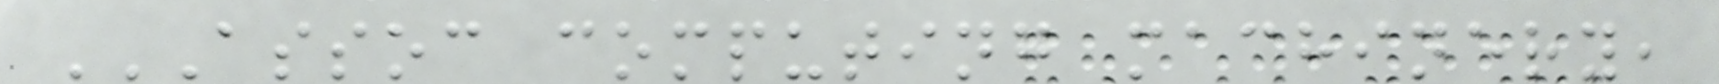ASSOC COMPUTING MACHINERY,
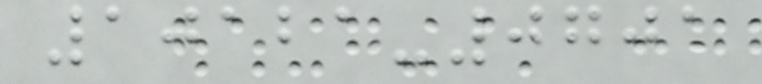10121-0701
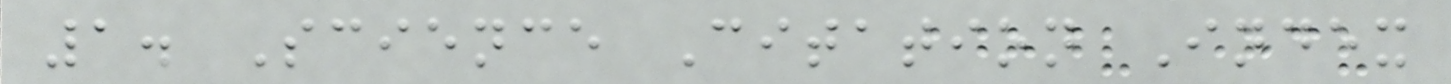1. Science Citation Index
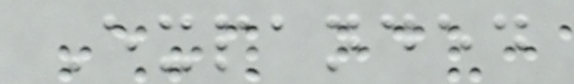Expanded
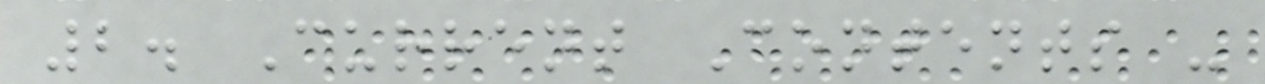2. Current Contents -
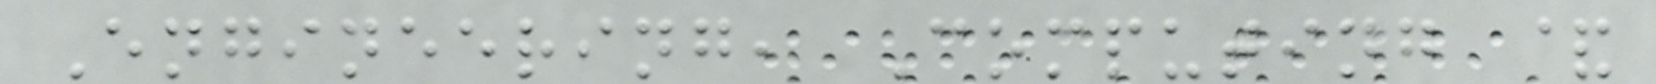Engineering, Computing &
